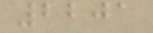2201
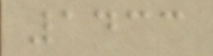1433
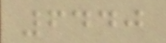6440
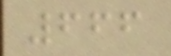666
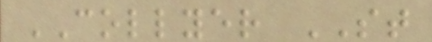COLLYER ST
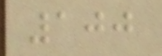100
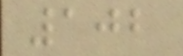102
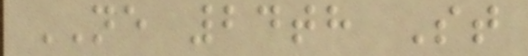NE 24th St
